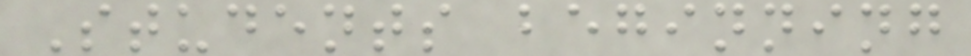Students beginning
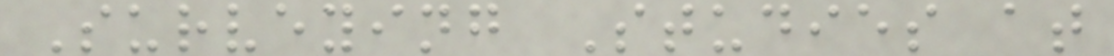Surveying Studies at
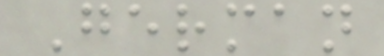German
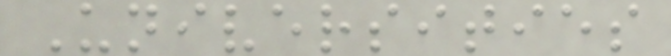Universities
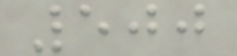500
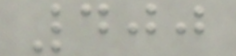400
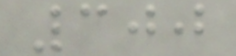300
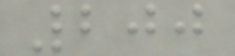200
